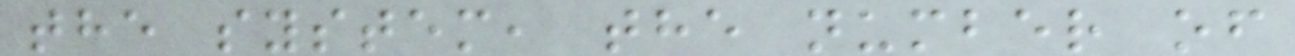the system, the number of
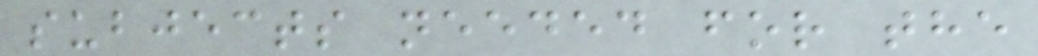subjects needed for the
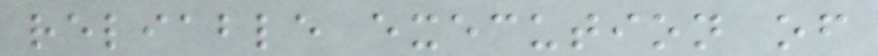reliable execution of
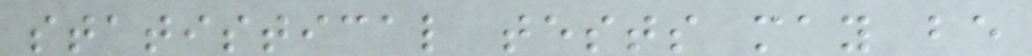statistical tests may be
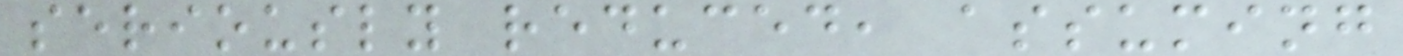seriously reduced, assuming
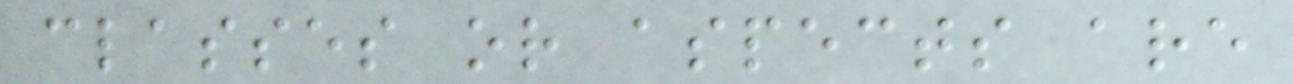classes or aspects are
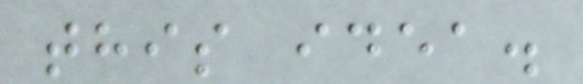this idea.
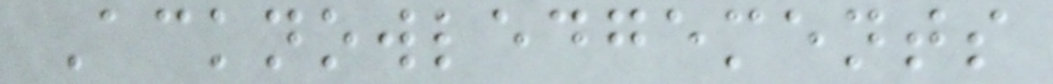Acknowledgements
